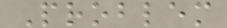Problem
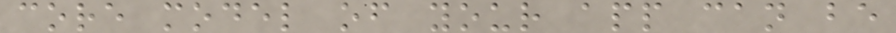core model of your app can be
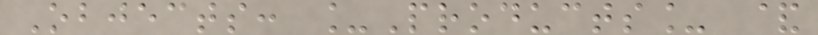Objects: _Products_ &
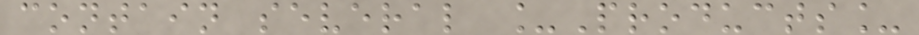contain several _Products_
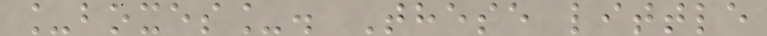_boxes_. These little
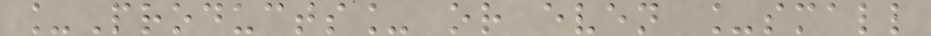_Products_ or even _small
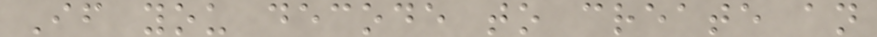If you decode to create an
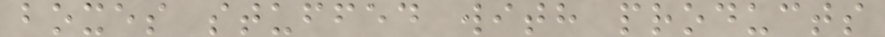boxes stuffed with products
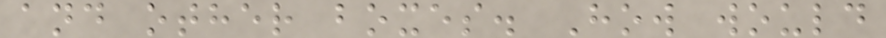and other boxes. How would
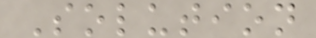Solution
